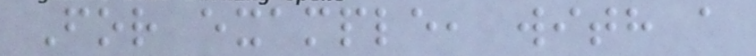For example, with a
